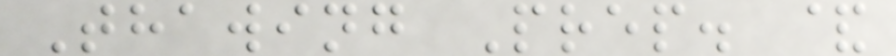Thawing Prep. &
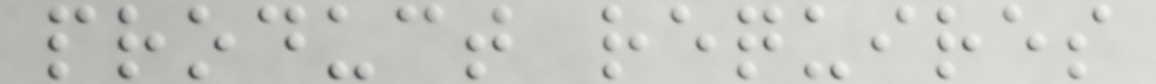product requires
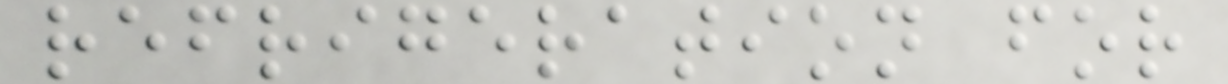refrigeration for
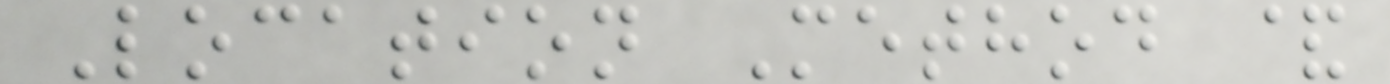Location Method &
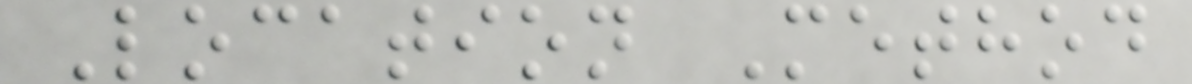Location Method
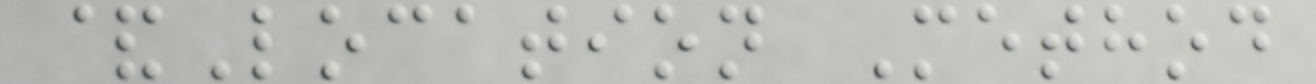&Location Method
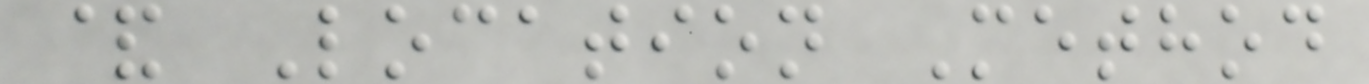& Location Method
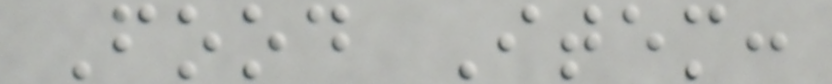Food Item:
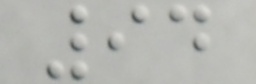94
